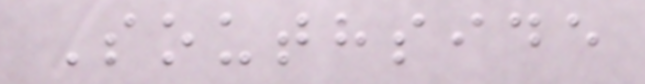Southside
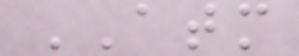ATM
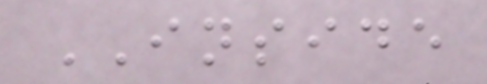INSIDE
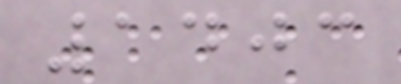1403
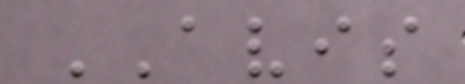AVIS
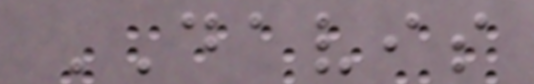DAVIS
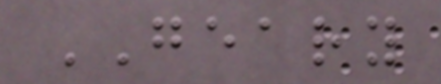GEARY
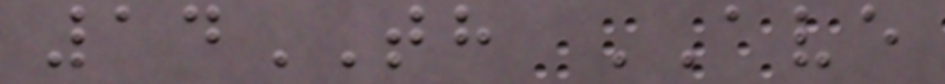14TH AVE
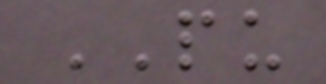PU
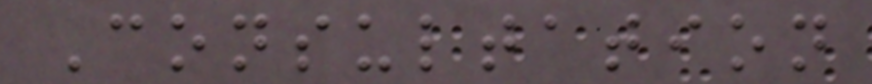Consultation
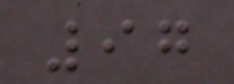97
